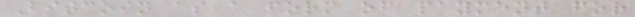Bitcoin as a form of payment for
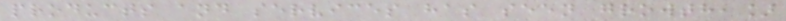products and services has seen growth,]
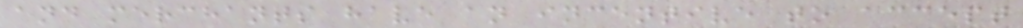and merchants have an incentive to accept
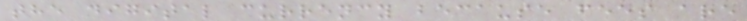the digital currency because fees are
